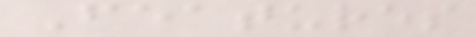Features
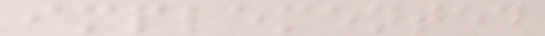implemented
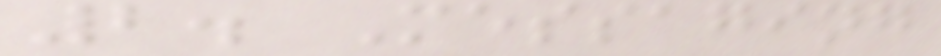2. Messaging
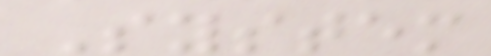System
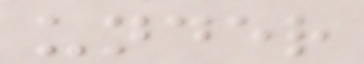under
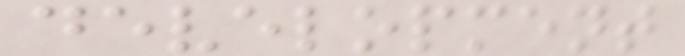development
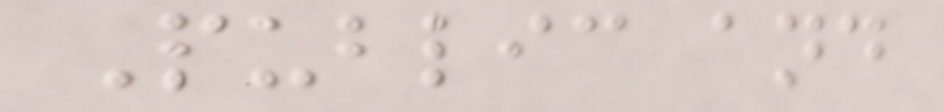Public and
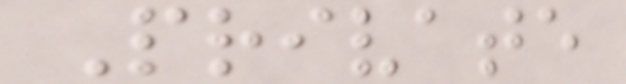Private
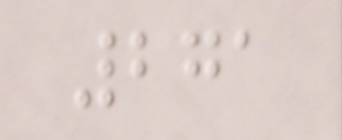271
